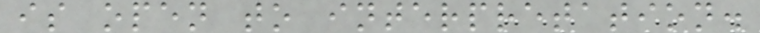is open to interpretation.
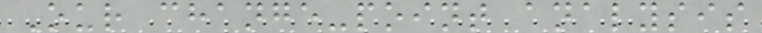Our change-point analysis
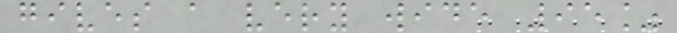gives a very wide 95%
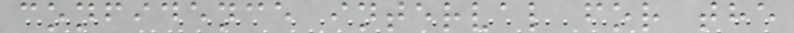confidence interval for the
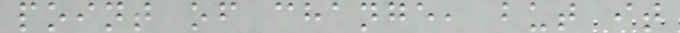point of change, but it
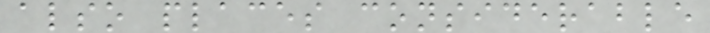also places considerable
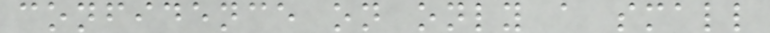confidence on only a small
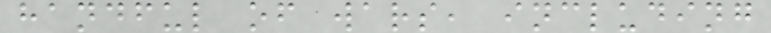handful of wars, including
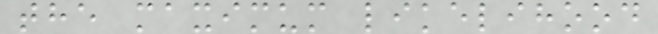the maximum likelihood
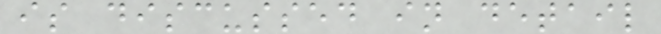is discussed in detail
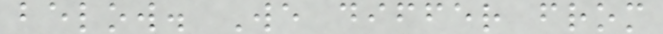below. We differ from
